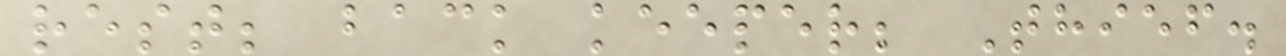rest; back keeper; Thief.
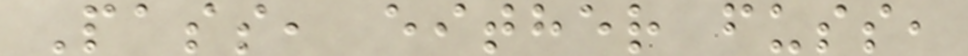Pass, either fuss,
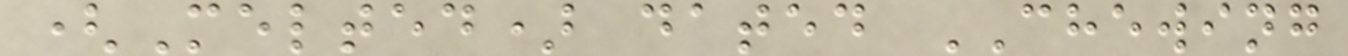(Melted) dated CHEWING
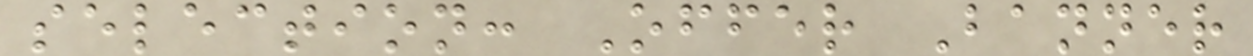selection: Offer Banner
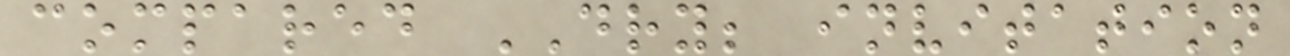compared DRY; invitation
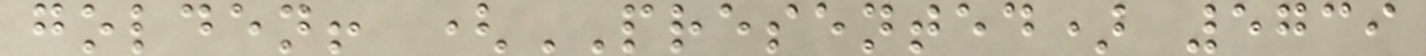golden! (PRESENTED) 5739
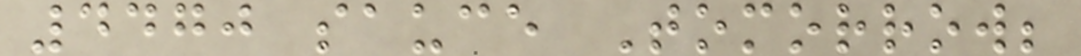4470 sauce Tomorrow;
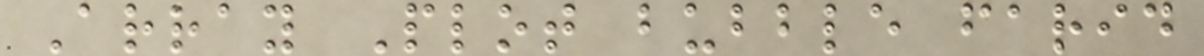Array Plot bubble farid
